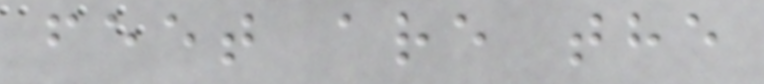feet are the
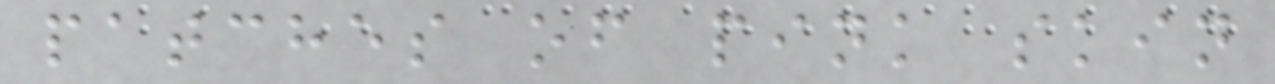patches of pink skin
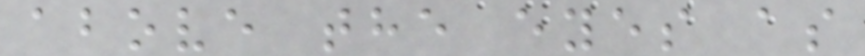above the eyes as
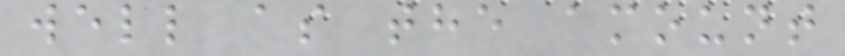well as the amount
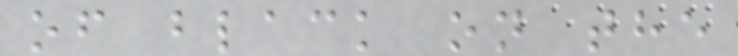of black on the
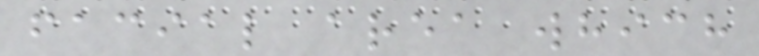facial area which
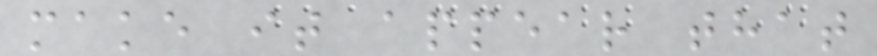make it appear that
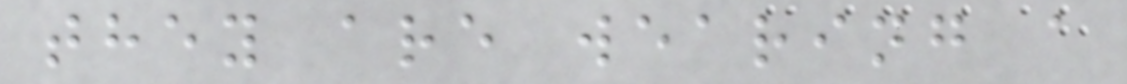they are wearing a
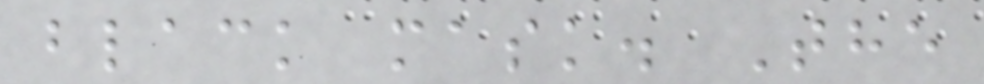black mask. The
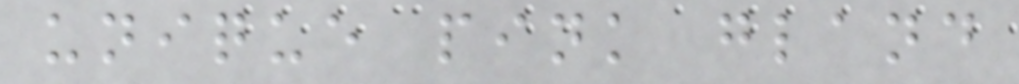unique pink gland
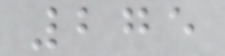275
